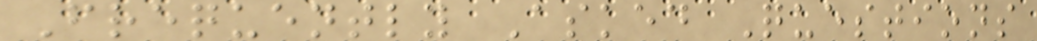Frequently Asked Questions
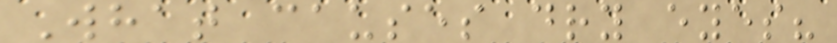What causes dry eyes?
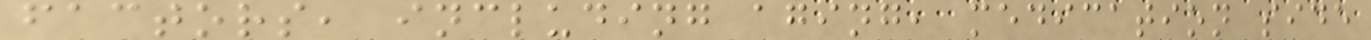factors, including aging, medication side
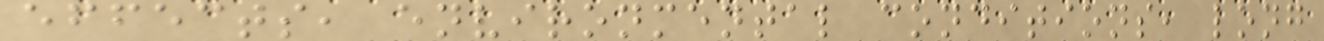effects, environmental conditions, long
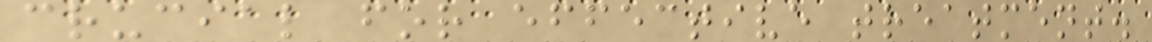crucial for effective treatment.
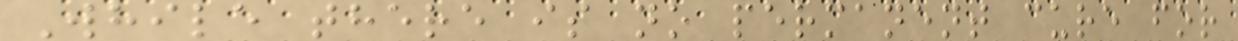While there is no permanent cure for
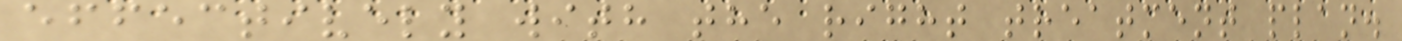effectively with the right treatment plan.
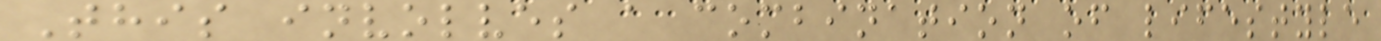This involves a combination of lifestyle
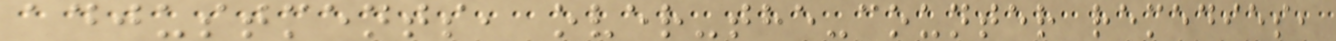adjustments, over-the-counter remedies,
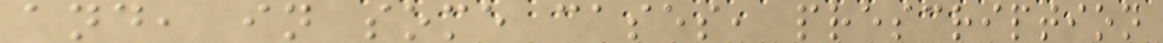and, in some cases, prescription
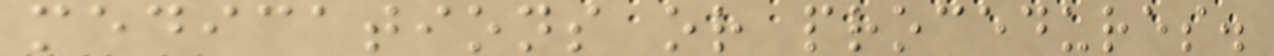medications or procedures.
